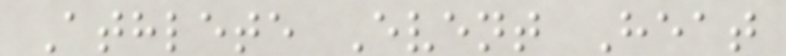Athlete Event Heat
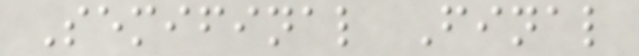Semifinal Final
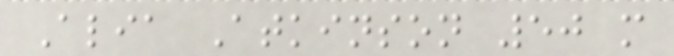Alia Atkinson 50 m
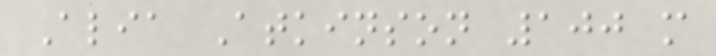Alia Atkinson 100 m
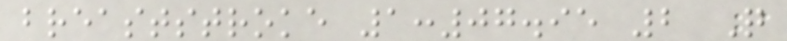breaststroke 1:07.95 2 Q
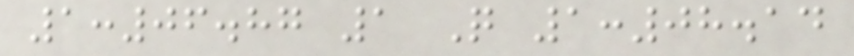1:06.87 1 Q 1:08.14
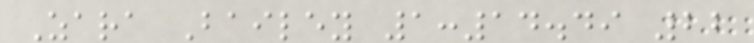Zara Bailey 1:14.49 22
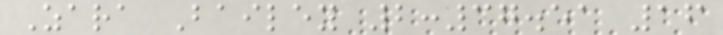Zara Bailey 2:37.51 16
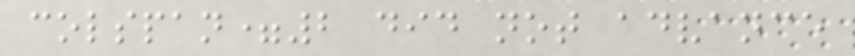colspan=2 did not advance
